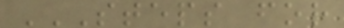STEPS FOR
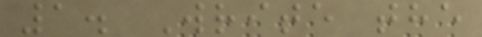1. Write the
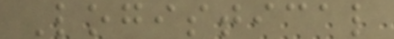Logistical
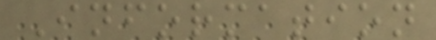Information
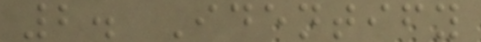2. Identify
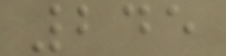245
